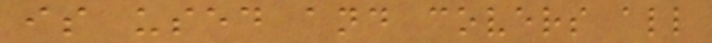is used and covers all
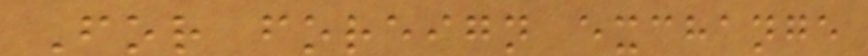For foreign exchange
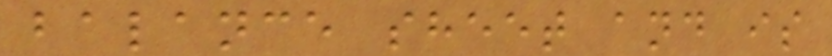balance sheet and is
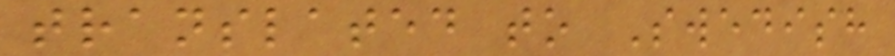translated to Swedish
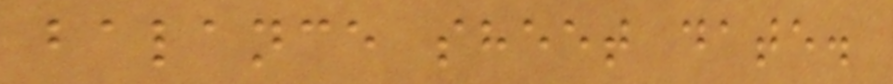balance sheet date.
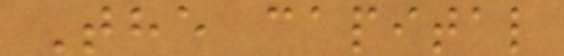The capital
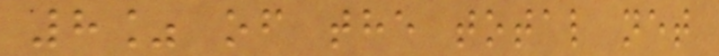8% of the total net
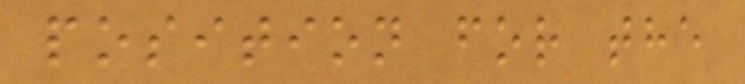position for the
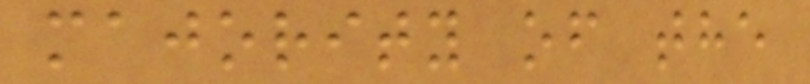majority of the
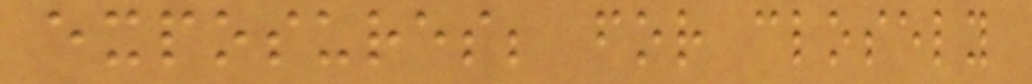exposures; for closely
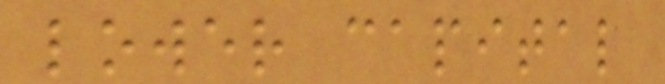lower capital
